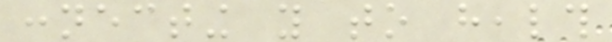connecting you to health
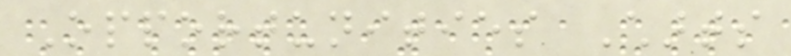Opportunities Charts
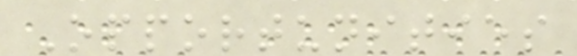Opportunities
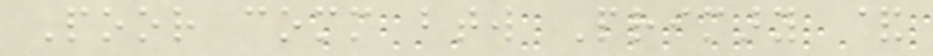Poor comm btw Primary &
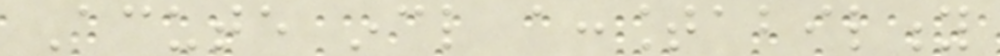Acute incl accountability
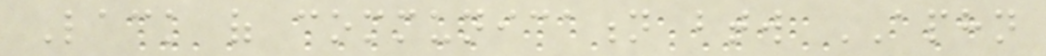Lack of communication btw APHN
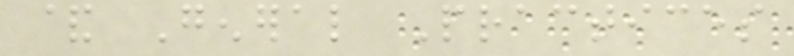& General Practices
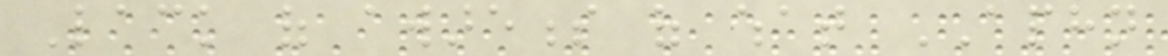Lack of awareness of what APHN
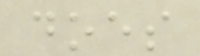does
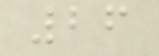26
